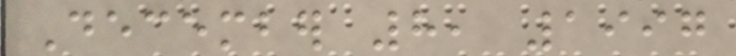December 8, 1997
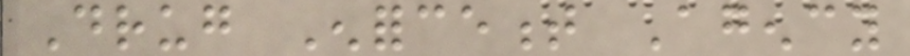Drug Enforcement Agency
